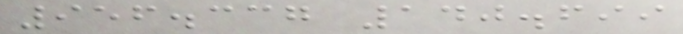956.337 140.699
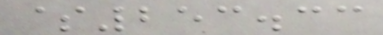$253.33
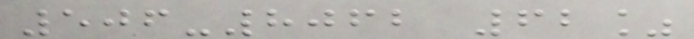506-8062 62%
